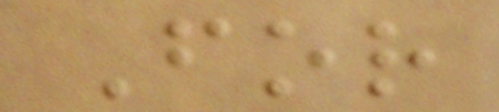For
